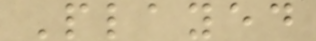Played
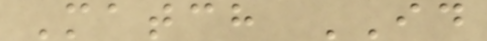Match ID
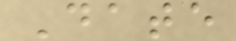Date
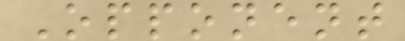Opponent
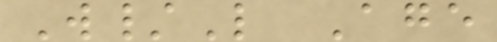W/L Age
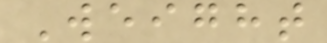Weight
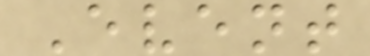Event
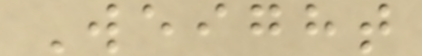Weight
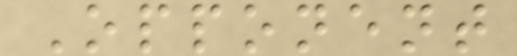Opponent
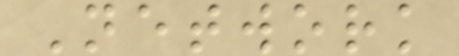Network
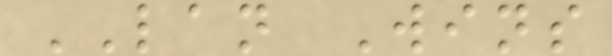LAN Wins
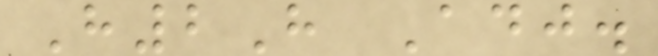H2H Adj.
